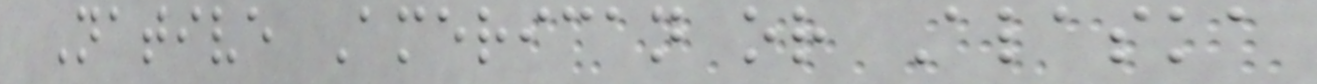Native American or Alaska
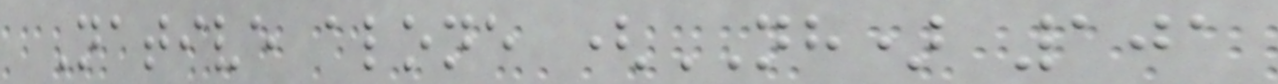Native alone (NH) 101
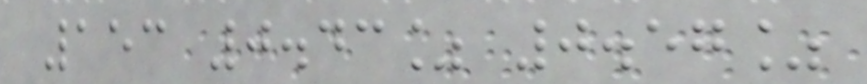153 0.43% 0.57%
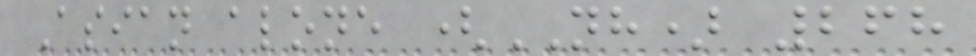Asian alone (NH) 268
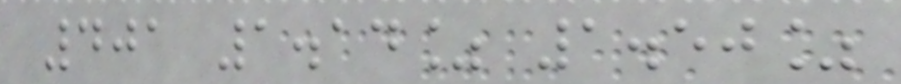401 1.14% 1.50%
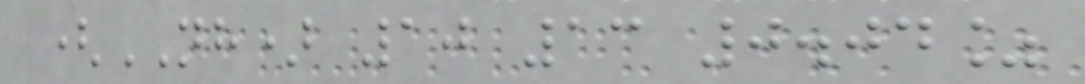(NH) 10 13 0.04%
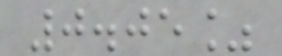0.05%
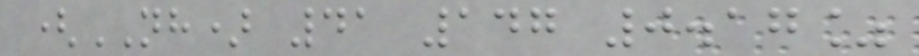(NH) 41 147 0.17%
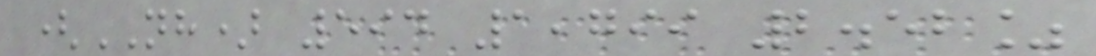(NH) 594 1,799 2.52%
